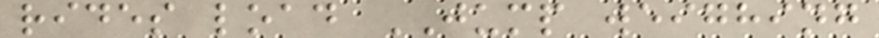rides load JUMP weighing
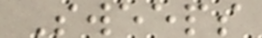Sweeps
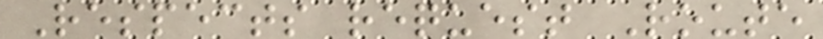Respects request Route
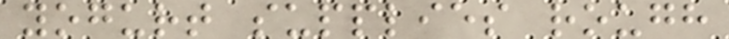yogurt supplies rough
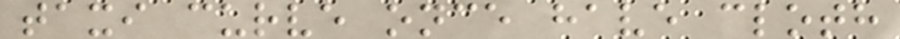taxi curve once have cloth
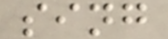sing
